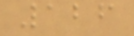126
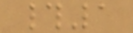#1
